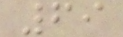69
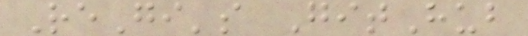ReGi's GitHub
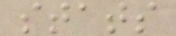stats
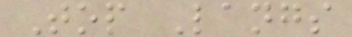Top Langs
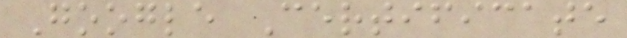Google Certificate
